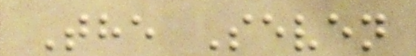The Seven
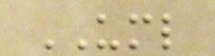UML
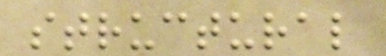structural
